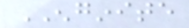ENGINITE
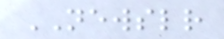NEWSLETTER
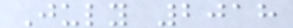July 2018
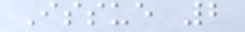Issue 2
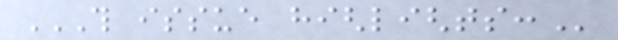THIS ISSUE HIGHLIGHTS:
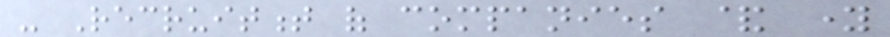- Recruitment of companies & young
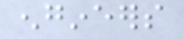engineers
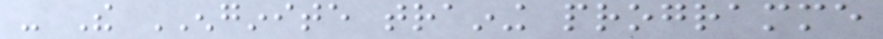- The ENGINITE training programme
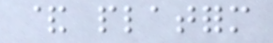& platform
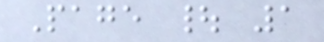Page | 1
